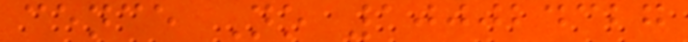cence No 100024327
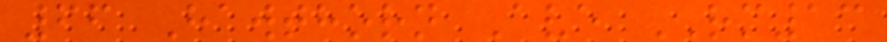66 Hawthorn Ave RM13
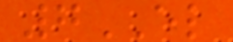7EL
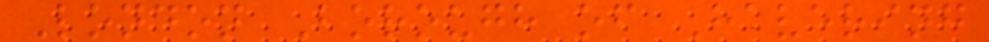London Borough of Havering
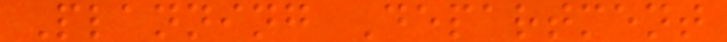Planning Department
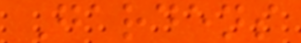Gardens
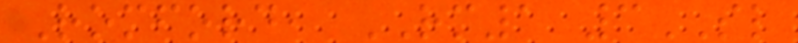Romford, RM1 3SL
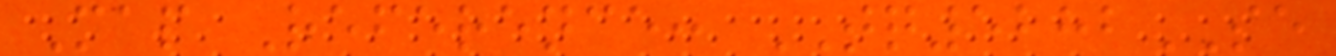Map Reference: TQ5282SE
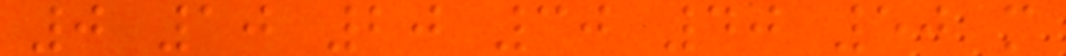0 10 20 30 40 50 m
